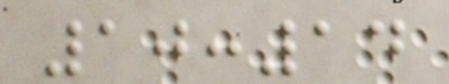10:14
